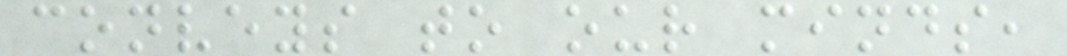conveys to our minds,
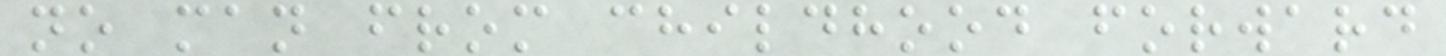no man from childhood forward
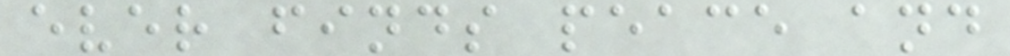ever finds peace and
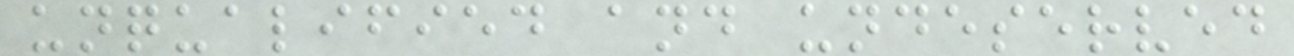unqualified and undeserved
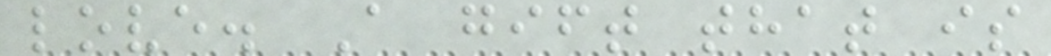love. A gift that is
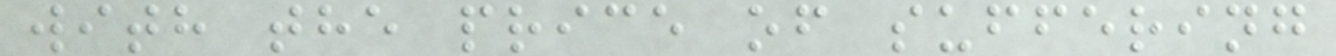with the price of suffering
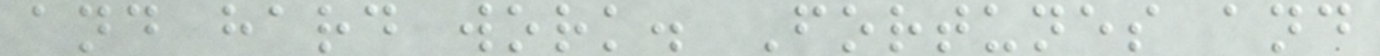and hard work. Fortunes and
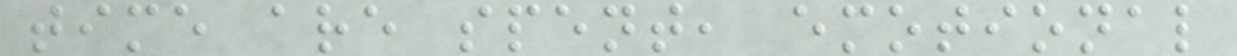time are spent, emotional
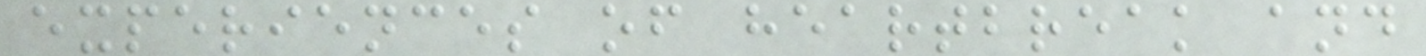experiences of heartbreak and
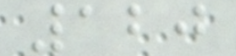120
